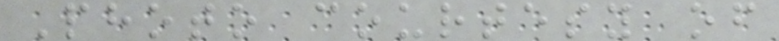Photo courtesy of
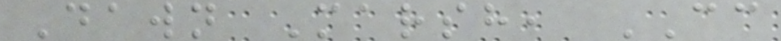Dawn Marsh, CC
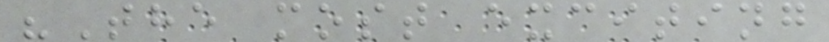"The most exciting
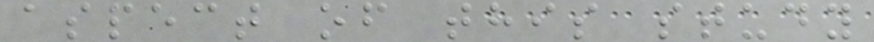aspect of this study
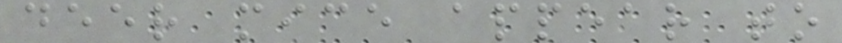deer mice appear to
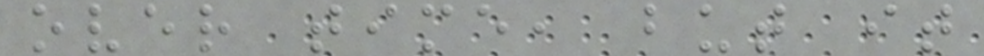over time, but it
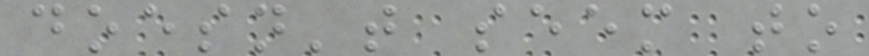doesn't seem to
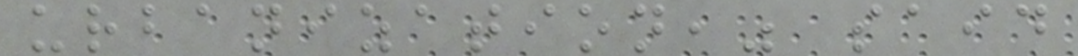urbanization," said
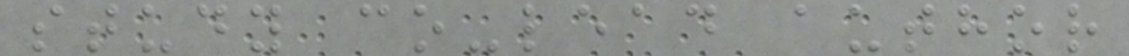study co-lead author
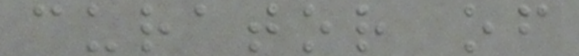curator of
